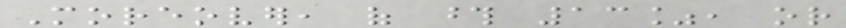Moreover, of those 13%, or
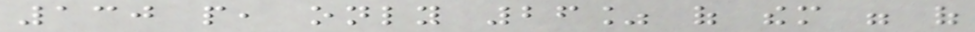130 people, only 26% of them were of
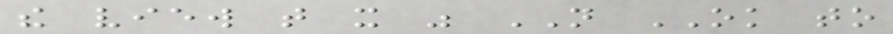the view that it was NOT OK to
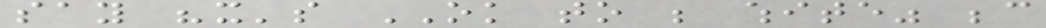say "it's OK to be white" because
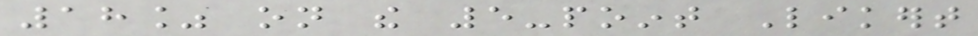18% on the 5-point Likert
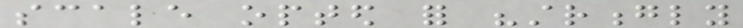scale opted for "strongly
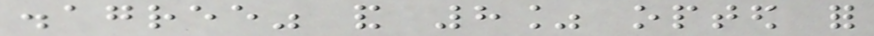disagree" and 8% opted for
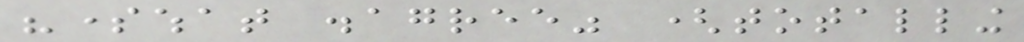"somewhat disagree" (totalling
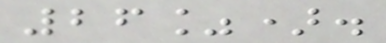26%).
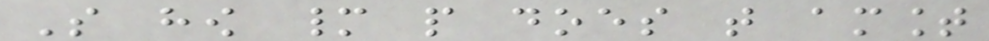So how many people does that amount
